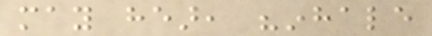may hear, "inhale
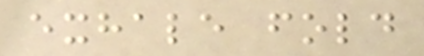exhale fold
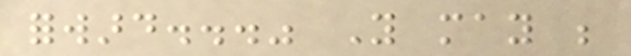forward..." You may be
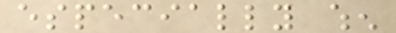especially when
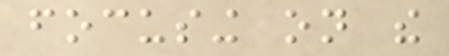focusing on the
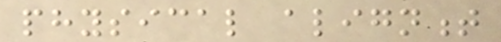physical alignment
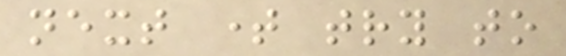next time try to
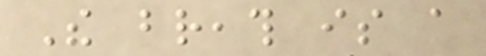The breath is a
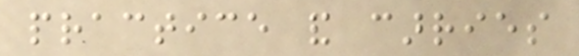practice and carries
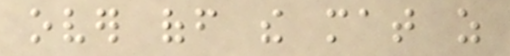over off the mat as
